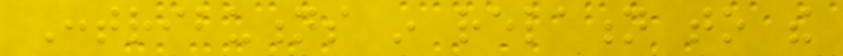Contributions in relation to the
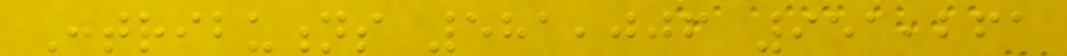Contributions 581,006 951,261
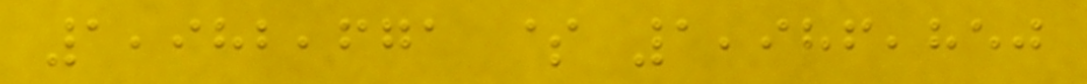1,982,671 $ 1,986,850
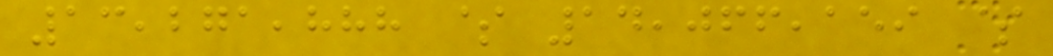13,271,888 $ 14,066,159 $
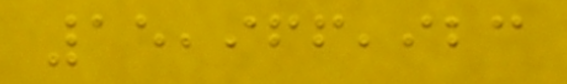15,966,923
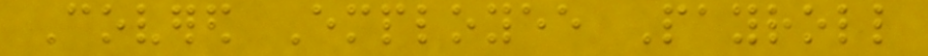Covered Employee Payroll
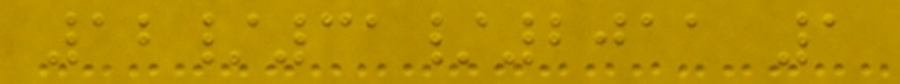12/31/2011 1
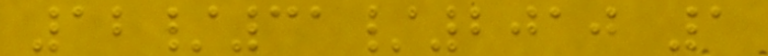12/31/2010 1
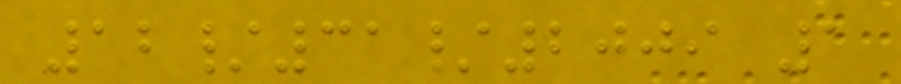12/31/2009 1
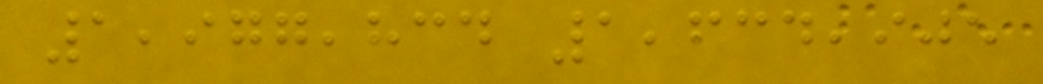1,977,834 1,634,905
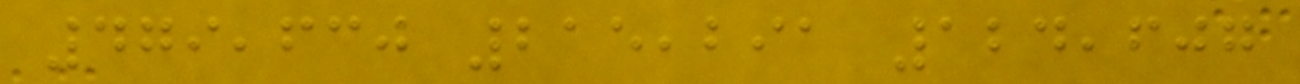479,630 215,291 124,607
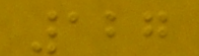127
